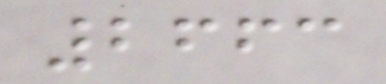2663
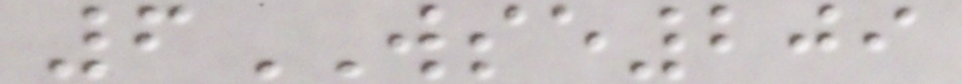6WSE209
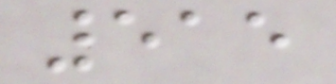515
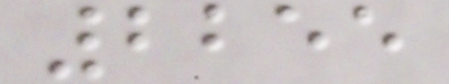2255
